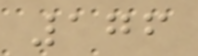176
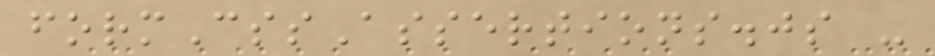formCssAssertions.js -
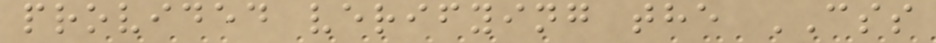provided verifying the CSS
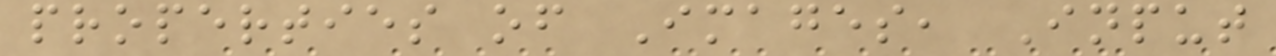properties of Images, Input
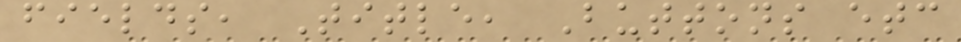fields, Title, Buttons etc
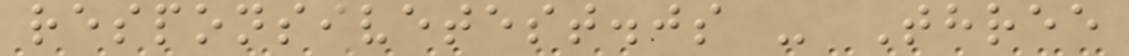responsivetest.js - Three
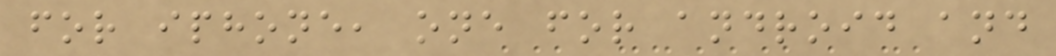for iphone, one for android and
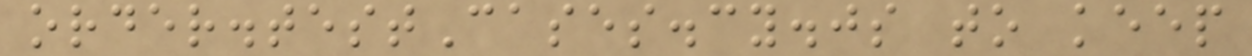order.testCases.cy.js to keep
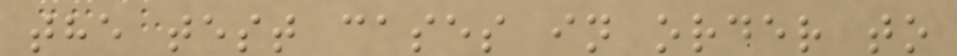the test cases in order to
